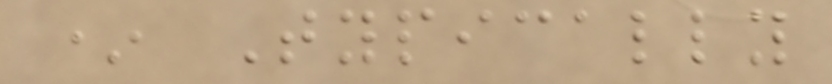* Typically
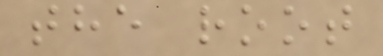the root
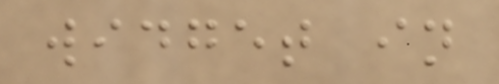widget in
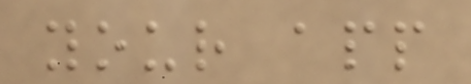your app
